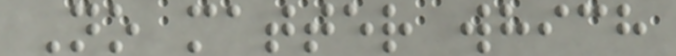No matter which
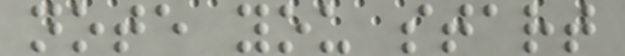note you start
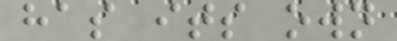has its own
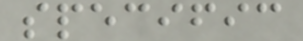specific
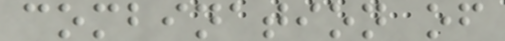combination of
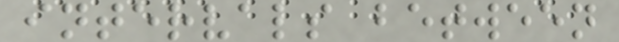intervals between
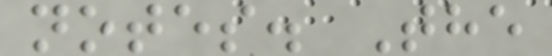notes. The
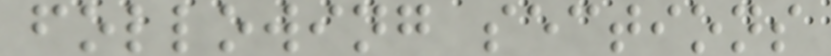following sections
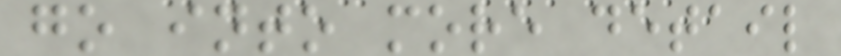go into more detail
